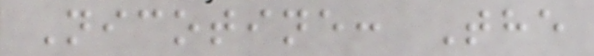Nicotine: The
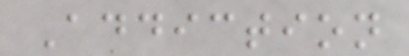Addiction
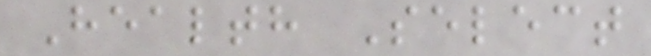Health Select
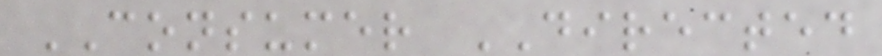CONSUMER DIRECTED
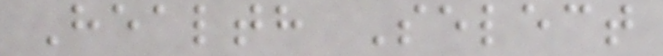Health Select
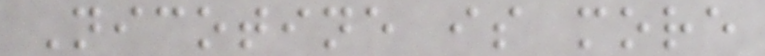Nicotine is more
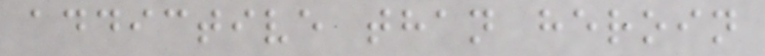addictive than heroin
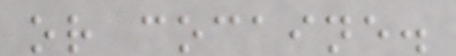or cocaine.
